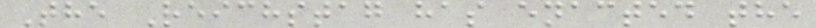The Reichstag has enacted the
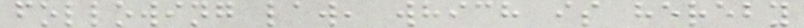following law, which is hereby
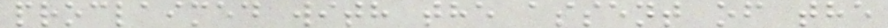proclaimed with the assent of the
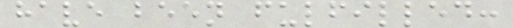have been fulfilled:
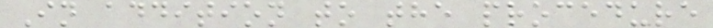In addition to the procedure
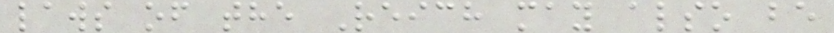laws of the Reich may also be
